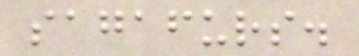sagafurs.
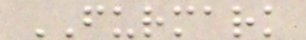FURMARK
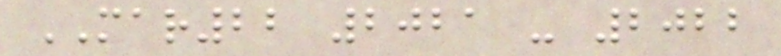MAR22 2021 - 2022
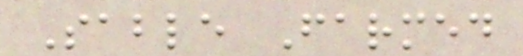Sable Farmed
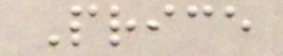Price
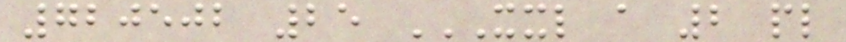720502 25 XXL A 2 PL
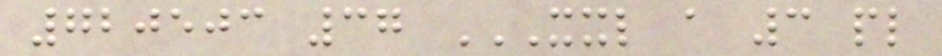720503 37 XXL A 3 PL
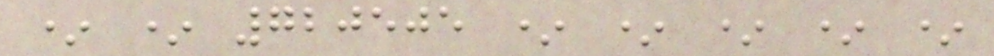* * 720505 * * * * *
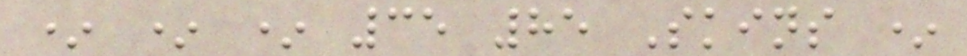* * * 35 85 Skins *
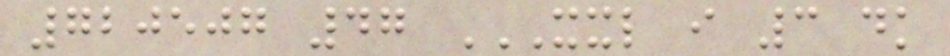720507 47 XXL I 3 DK
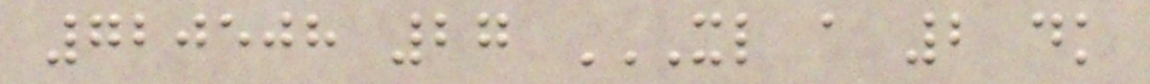720508 27 XL A 2 DK
